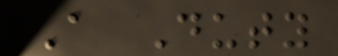A Duty
